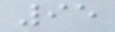95
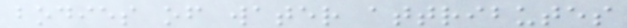bodies of water attributes
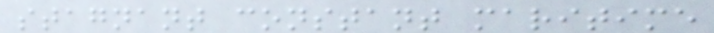stagnant constant maritime
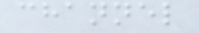channel
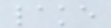lake
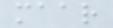maar
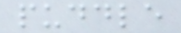puddle
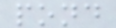pond
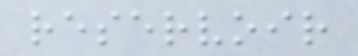reservoir
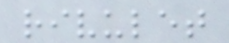rivulet
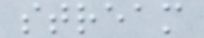stream
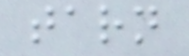tarn
